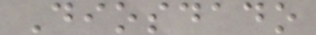Diosdado
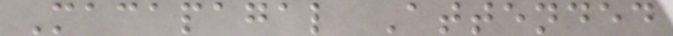Macapagal Attended
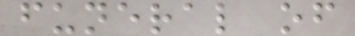funeral of
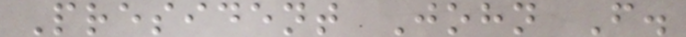President John F.
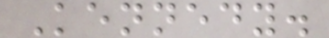Kennedy.
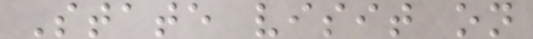State visit on
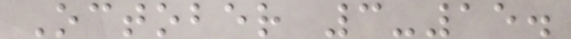October 3-15.
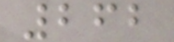262
